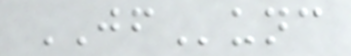JFunc
